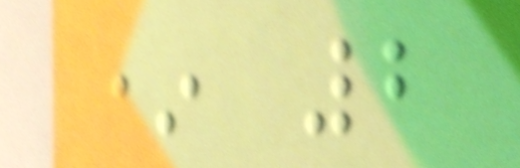* 2
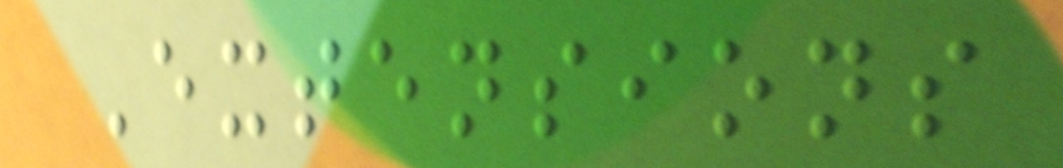Extensions
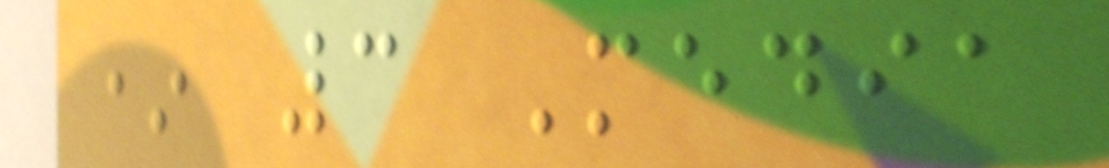* 3 Media
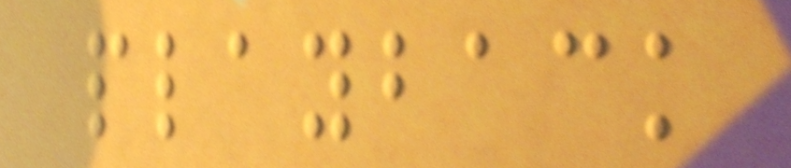playback
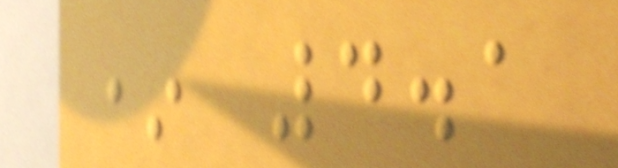* 4.1
